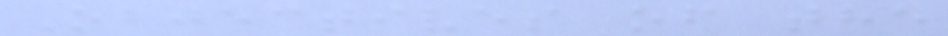Objectives of the
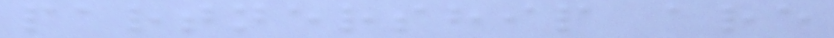partnership are
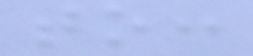to:
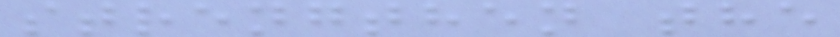strengthen the
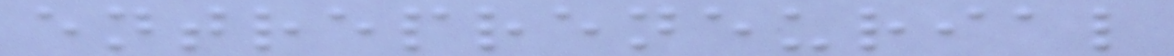entrepreneurial
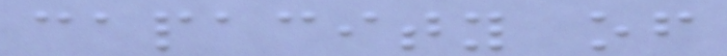capacity of
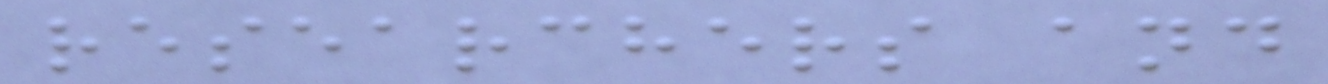researchers and
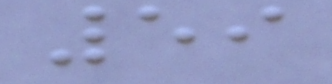59
